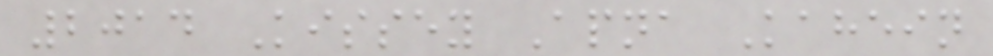2014 Kissey Apna Kahein
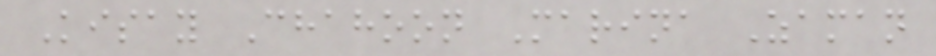Kisay Chahoon Marina Zaman
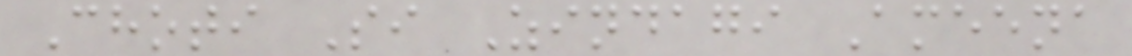Choti Si Zindagi Ameena
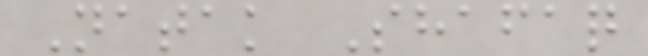Natak Shafaq
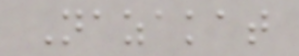Nazakat
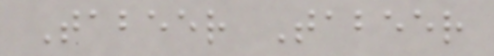Tabeer Tabeer
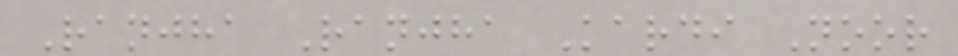Ranjha Ranjha Kardi Noor
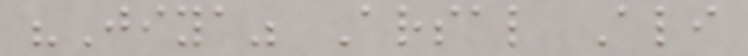"Jiya" Arsal Ali
